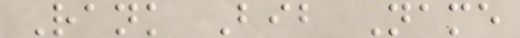Rank Bib Name
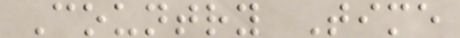Country Time
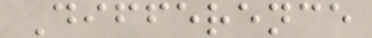Difference
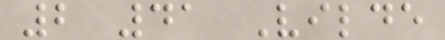2 41 Vilde
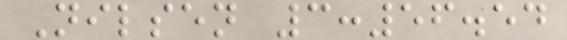Nilsen 3:56.54
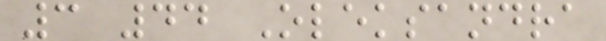3 44 Oleksandra
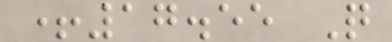+17.55 Q
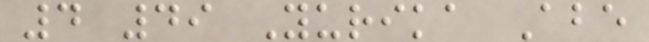4 49 Yurika Abe
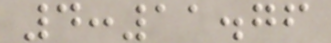4:11.76
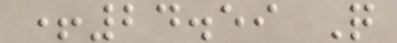+24.59 Q
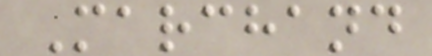Marchand
